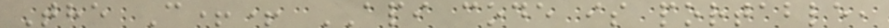The C++ API code is portable,
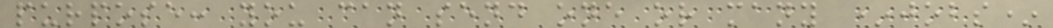purpose: you can send one or many *jobs*
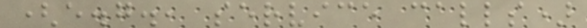(e.g., service calls)
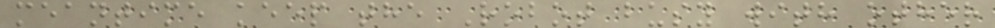meantime keep the Robot busy with other
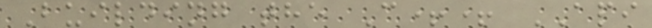Building the C++ API
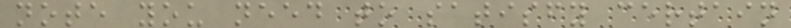note you need to satisfy certain
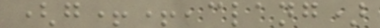(g++,clang)
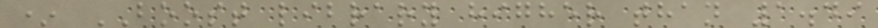* BOOST library higher than 1.49
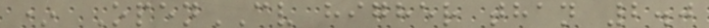* OpenCV higher than 2.0
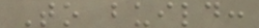To build:
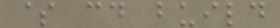$ cd build
